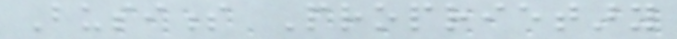Business Proprietary
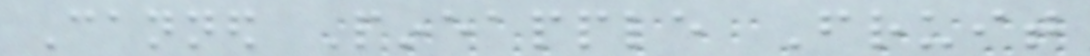Canned Pineapple Fruit
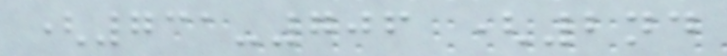(731-706 (2nd
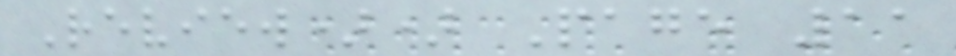Review)) Page 11
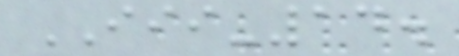III-14.
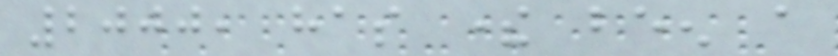2000, has there been a
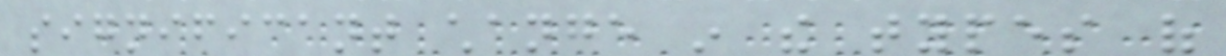significant change in the types of
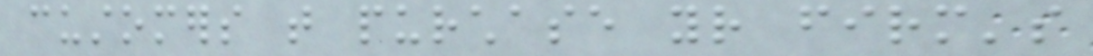customers that purchase your firm's
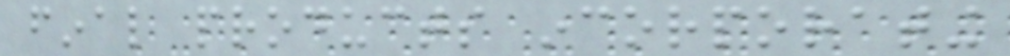final products incorporating
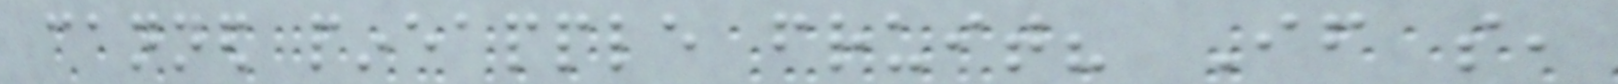canned pineapple fruit? If so,
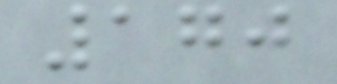170
